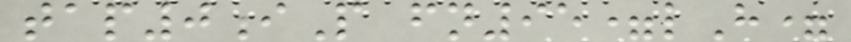tap0iP fn95=lH=
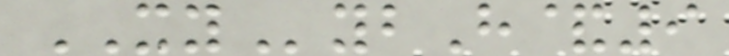XYybH&9
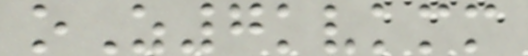oZ7kvkmm
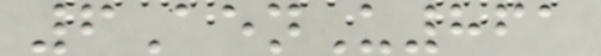6AenU861
